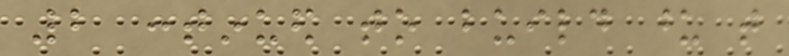2 continued to build upon that
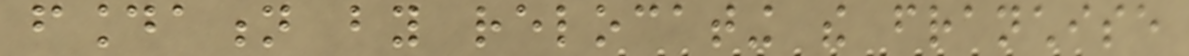foundation by relocating the franchise
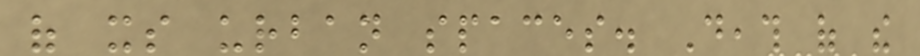of its urban spaces. Death of the
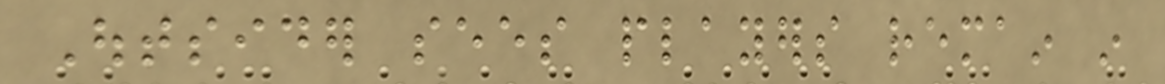Outsider sees players remain in
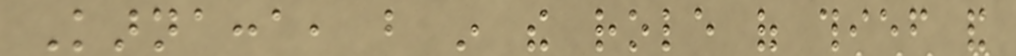Karnacca, but in the role of thief and
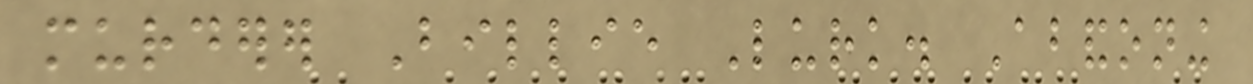murderer Billie Lurk. Abandoning
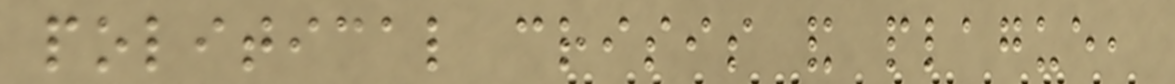political crisis and plague,
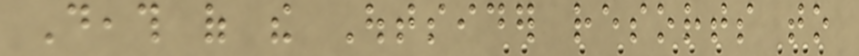Death of the Outsider resorts to
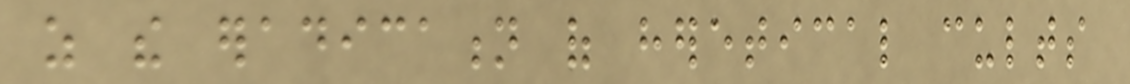as the eradication of heretical cults
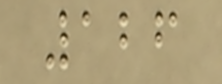126
